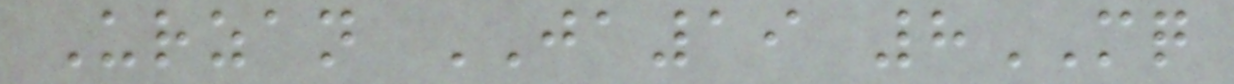Urzan JA19 8MQ
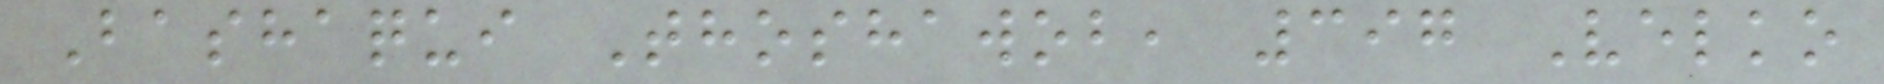Bashaqui Thoshawob, 397 Velko
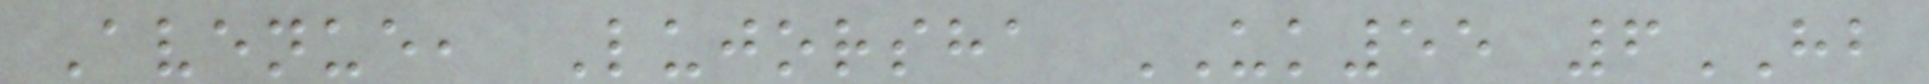Avenue, Lujorsha UK55 6HB
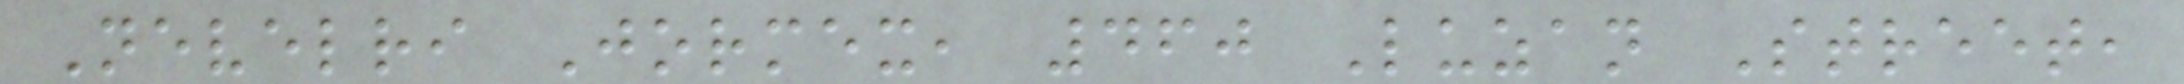Nevelri Jormex, 460 Luzan Street,
